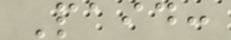Paid:
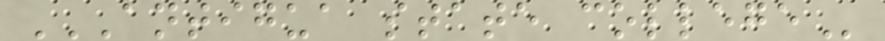ANTIGUA STATE COLLEGE
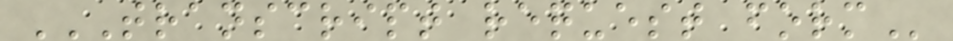TRANSCRIPT REQUEST FORM
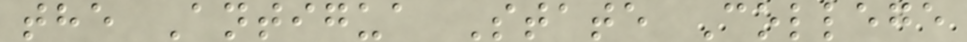the Antigua State College
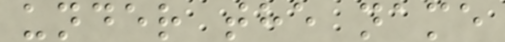under the name
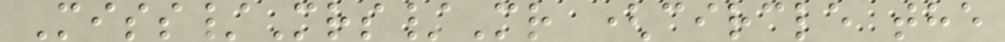Miss/Mrs/Mr (circle the
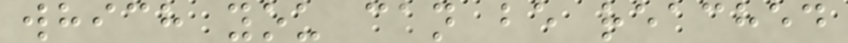which you can be reached
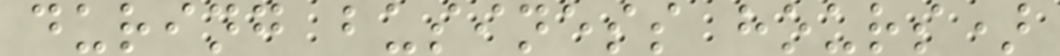during business hours)
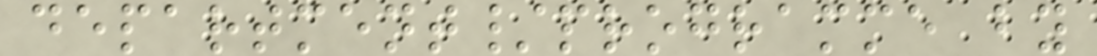department/programme by
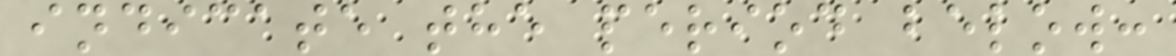indicate the period below:
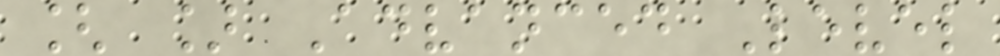[ ] Advanced Level
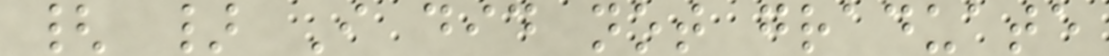{ } I did not graduate
